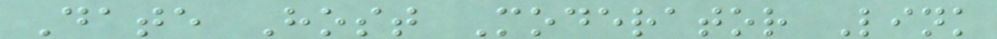Date Host Moderator Link
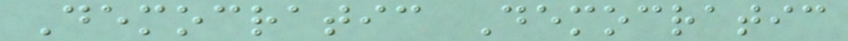Democratic Democratic
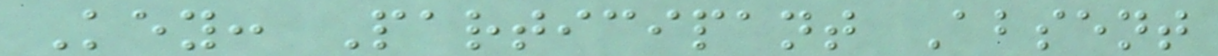Key: Participant Absent
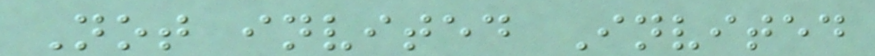Not invited Invited
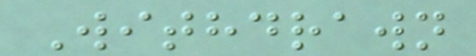Withdrawn
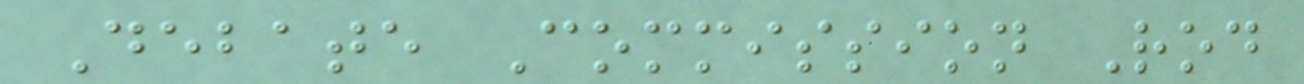Debate Commission Rod
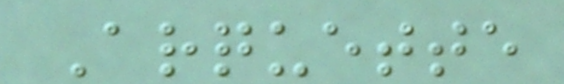Arquette
